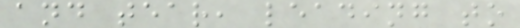and tear, leading to
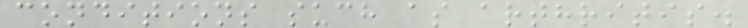conditions such as arthritis.
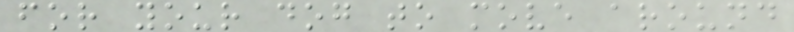for your dog to move around
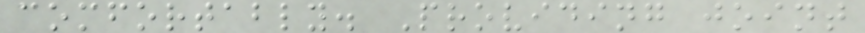comfortably. Providing joint
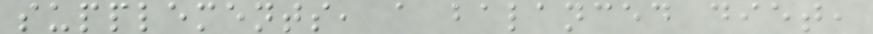supplements, a balanced diet,
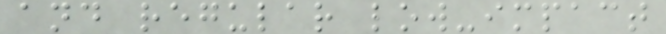and regular low-impact
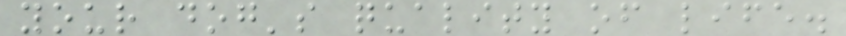your dog's quality of life.
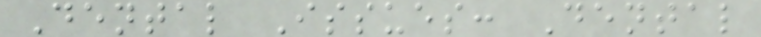Dental Issues: Dental
